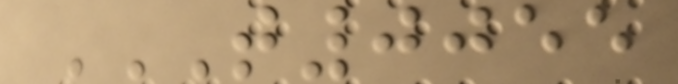T0055
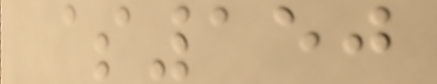$150
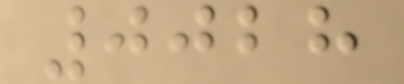0028
